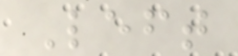Left
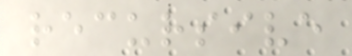recursive
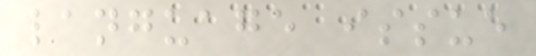language issue
